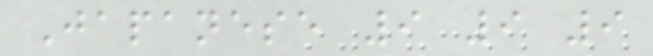Japanese 9 9 9
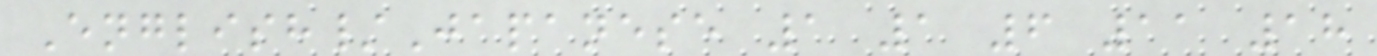English/Japanese 1 1 6 11 18
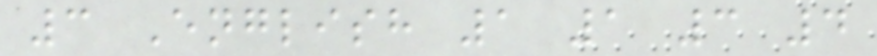3 English 1 1 3 4
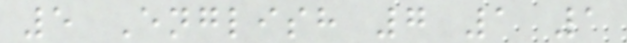5 English 7 1 1
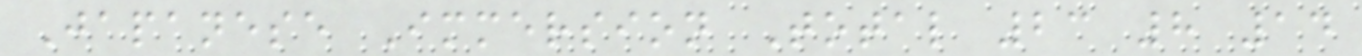Japanese Immersion Total 23 8 14
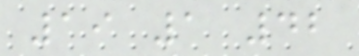19 1 42
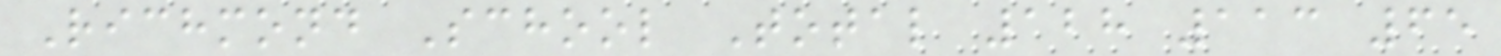Richmond School Total 128 113 65
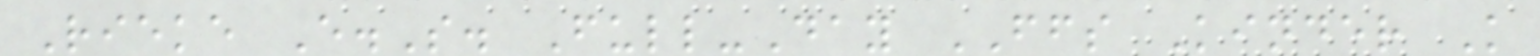Rieke E.S. Full-Day FFS Kinder K
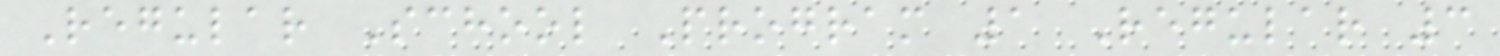Regular School Program 1 Regular 3
